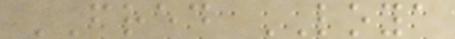FRED LOYA
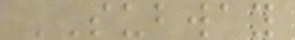SUBWAY
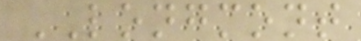LONGMONT
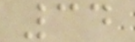34
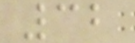32
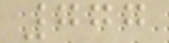777
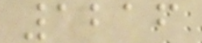1216
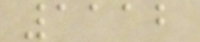1112
